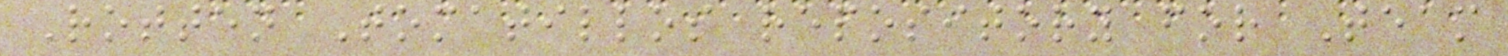Rotten Tomatillos repository for Team
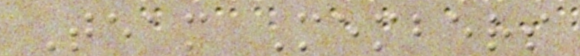Team Members
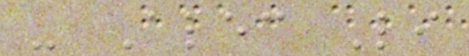- Alec Li
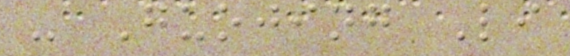- Guojing Li
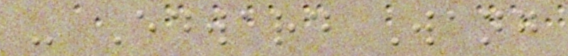- Edward Wang
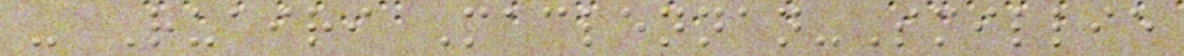- Ruairi Maclennan-Smillie
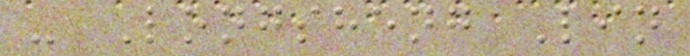- Longsheng Lin
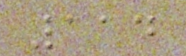114
